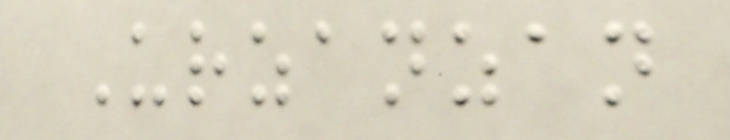Urzanzan
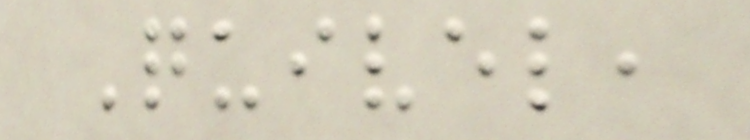Quivel,
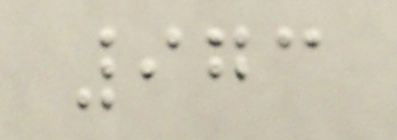973
